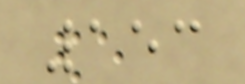153
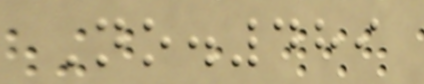No.489
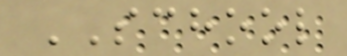SCHOOL
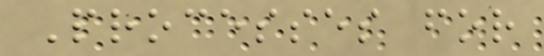Processes for
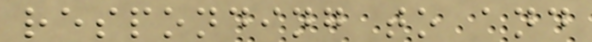responding to and
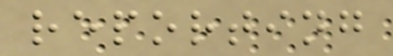reporting
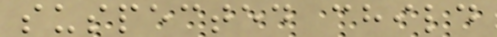suspected child
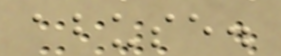abuse.
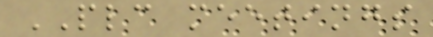PLC meetings
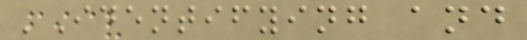'Identifying and
